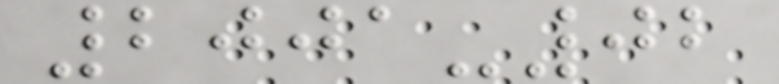2001-02
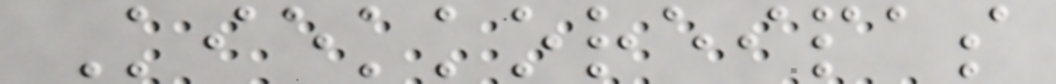Kiekkoreipas
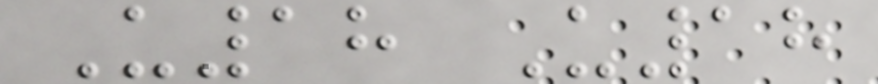U18 U18
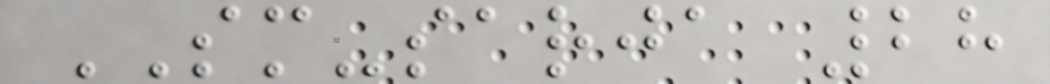SM-sarja 28
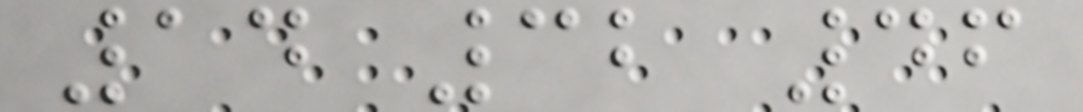14 32 46
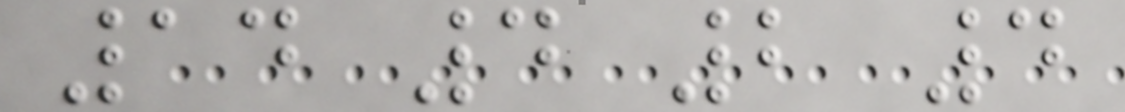14 4 2 4
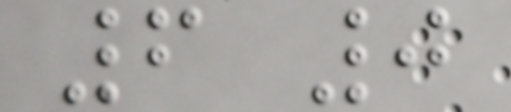6 0
